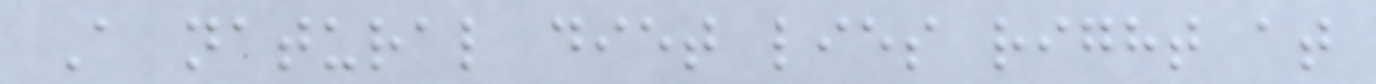A natural diet lies right at
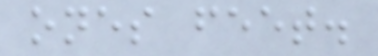ones feet.
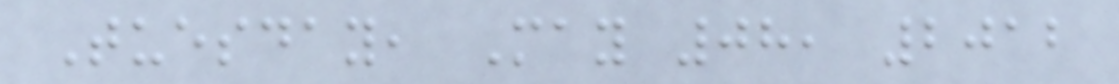Tuesday, May 08, 2012
